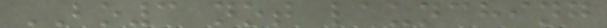BO3 not launching
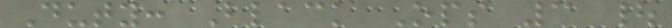Duty: Black Ops 3 |
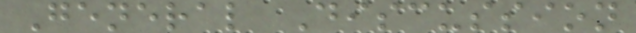General Discussion
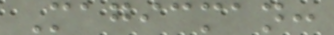Magicman:
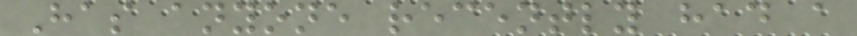Has anyone recently had a
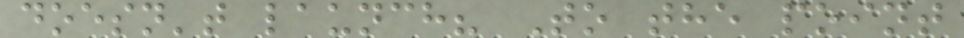doesn't launch? To the point
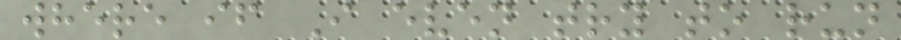where if I even try to run
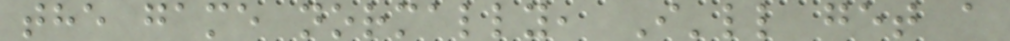the game normally, I'll get a
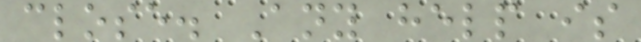close. Any help is
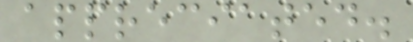appreciated.
